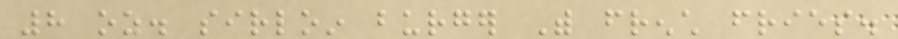8 oz. sirloin burger With french fries.
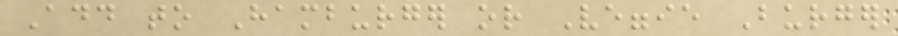Add to Hamburger or Veggie Burger
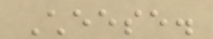Cheese.
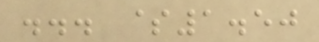... $1.50
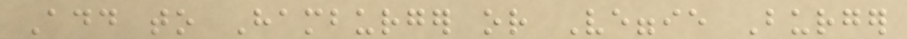Add to Hamburger or Veggie Burger
